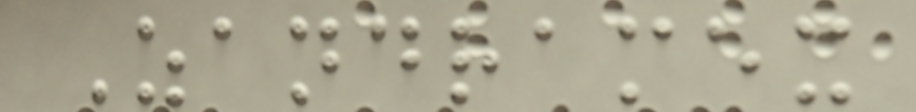Zandramex
